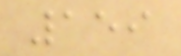159
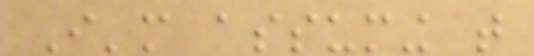I'm assuming that
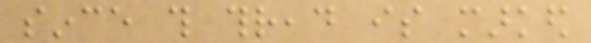since this thread is marked
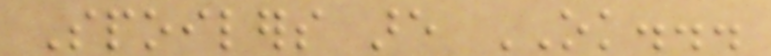Spoilers are OK...
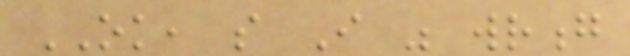OK, so I was wrong
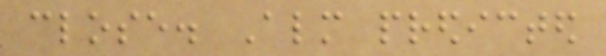close. Almost predicted
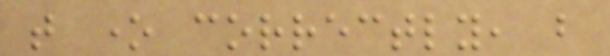that one correctly, but
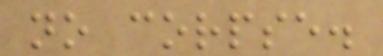no corpse.
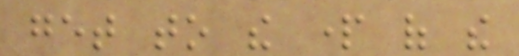get to the part of the
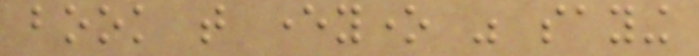book that everyone was saying
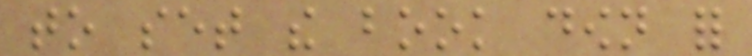to set the book down for
